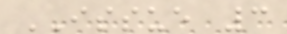ISSUE 3
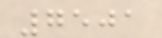7501
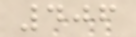406
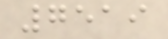7519
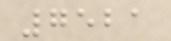7521
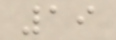19
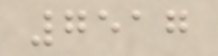7517
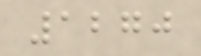1270
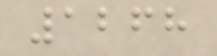1268
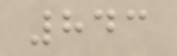843
